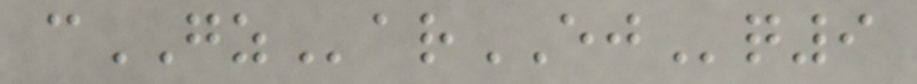cGZarEJq9
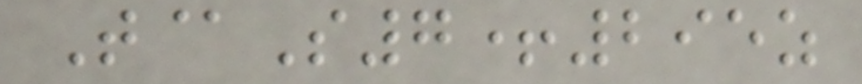T@S7+295z
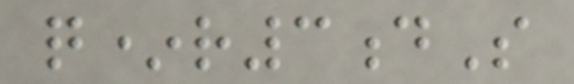q*r3dS
